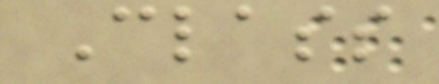Class
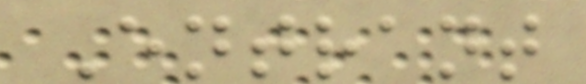Entrant
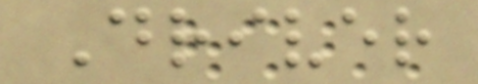Driver
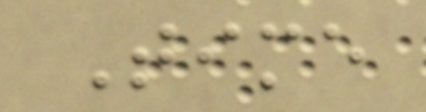Time
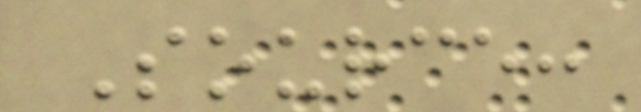Source:
